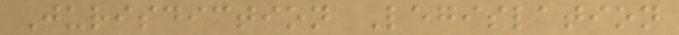Jurisdiction Legislation
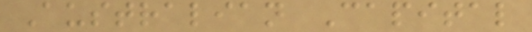Australian Capital
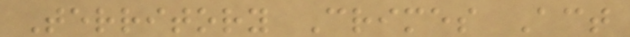Territory Crimes Act
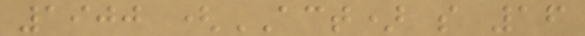1900 (ACT) s 16
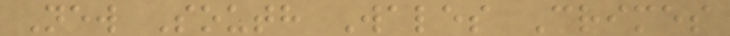New South Wales Crimes
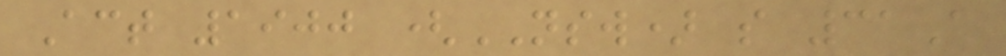Act 1900 (NSW) s 31A
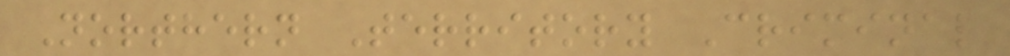Northern Territory Criminal
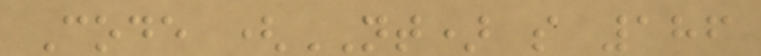Code (NT) s 186
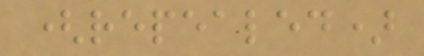(repealed)
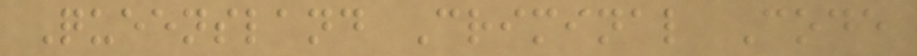Queensland Criminal Code
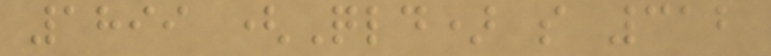1899 (Qld) s 312
